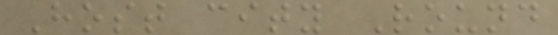Host city Round
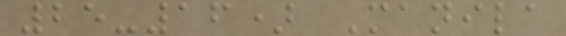25-16) Manila
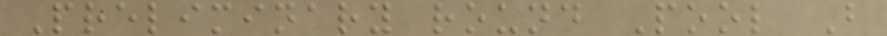Preliminary round Pool B
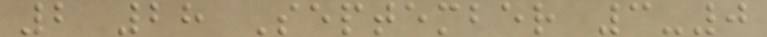2 28 September 3-0
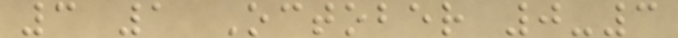3 1 October 0-3
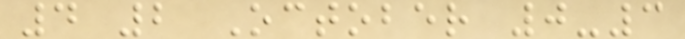4 2 October 0-3
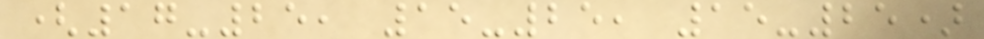(17-25, 15-25, 15-25)
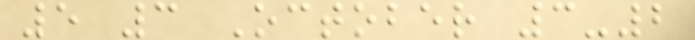5 3 October 3-2
